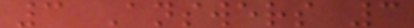3 Answers 3
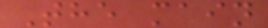The main
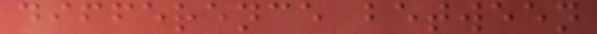difference between
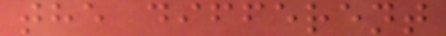the different
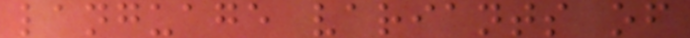language variants of
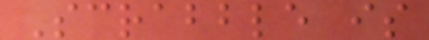Scrabble is
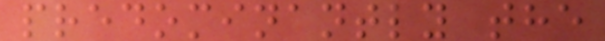predominantly the
